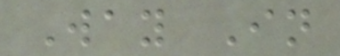Way In
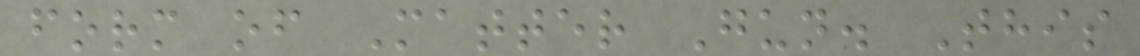form of Matter Gun. This
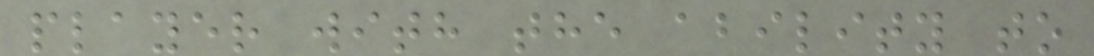player with the ability to
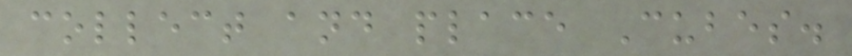collect and place Cubes.
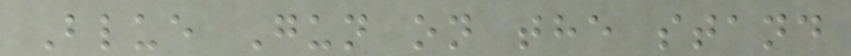Blue Gun on the stand
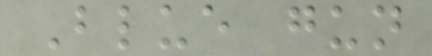Blue gun
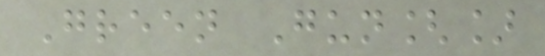Green Gun[]
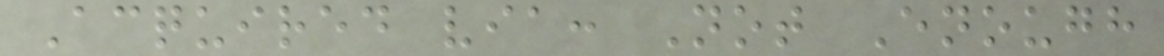Acquired via: Not Enough
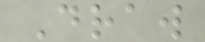Draw
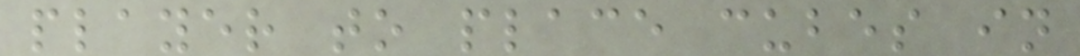player to place cubes in
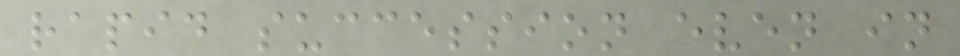rapid succession even in
